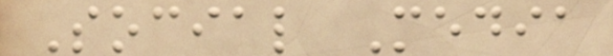Social Media
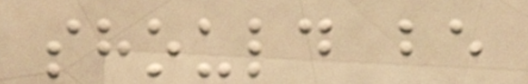should be
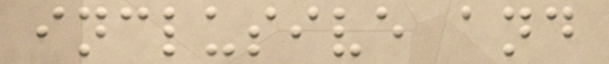inclusive and
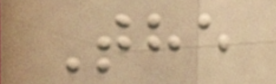The
